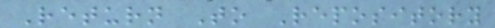Return To Repository
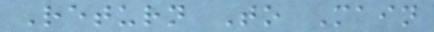Return To Main
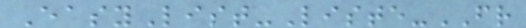EasyList-Liste-FR
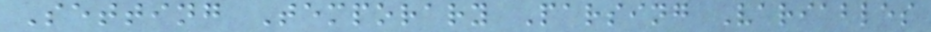Setting Temporary Parsing Variables
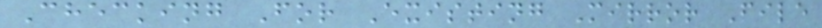Checking For Existing Mirror File
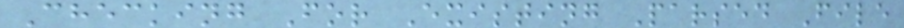Checking For Existing Parsed File
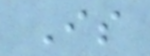Is
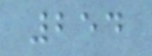254
